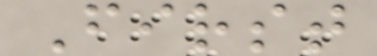First
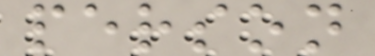person
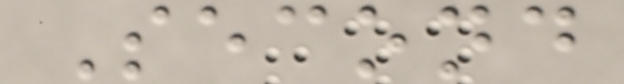Second
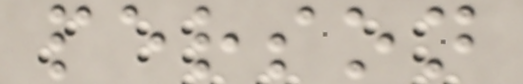person
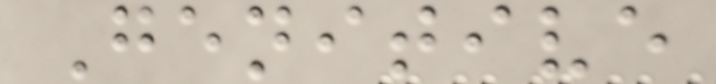Genitive
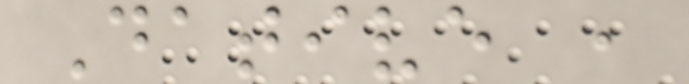Dative ,
